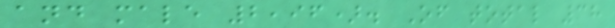and male 2,96). Of total 38
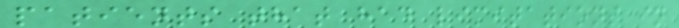patients that had limitations in
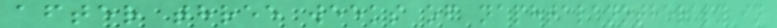after three weeks of naphtalanotherapy in
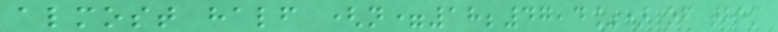almost half (n=18;47,4%) of them
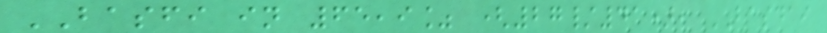BASFI in 65,9% (27/41), BASDAI
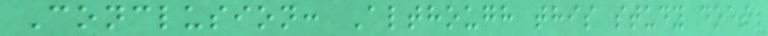Conclusion: Although this study does
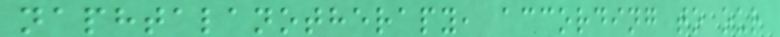naphtalanotherapy, according to our
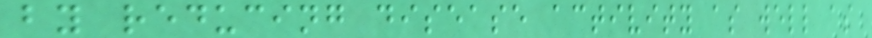by reducing disease activity as well as
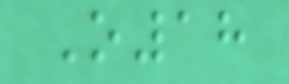O18
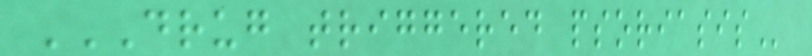DRUG TRIGGERED PSORIASIS
